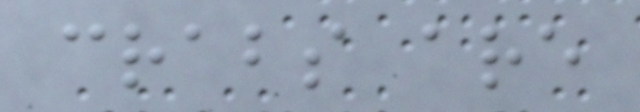crabs are
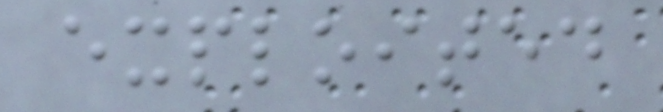exploited
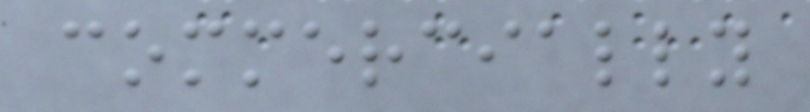commercially
